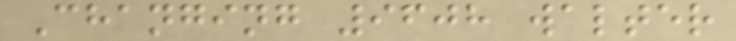Changing 9608 walter
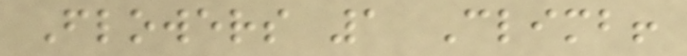Flowers 1 Climb!
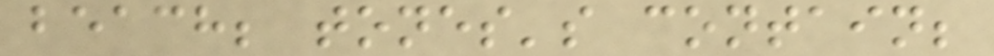beach; tones's contain;
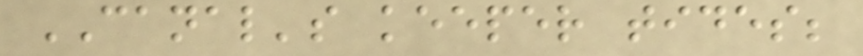CANAL's keeper tides;
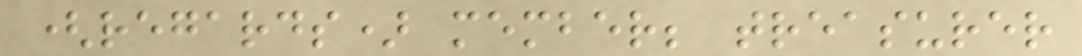(regards) member; treasurer
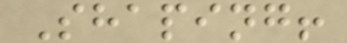Shaping!
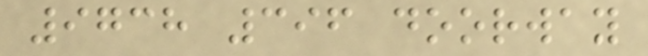9738 396 doorway
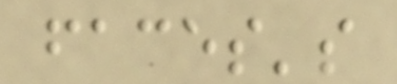faces's
